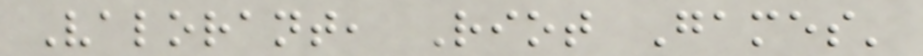Valorant, Riot Games'
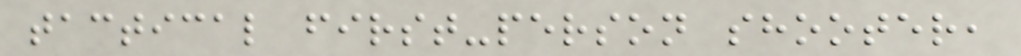tactical first-person shooter,
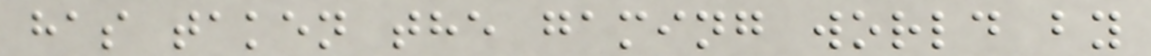has taken the gaming world by
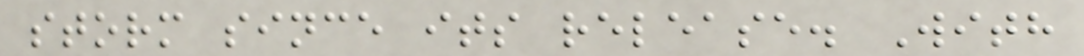storm since its release. With
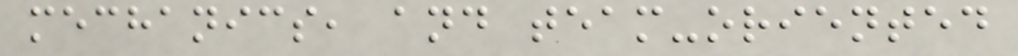mechanics, and team-oriented
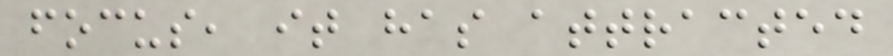focus, it has attracted
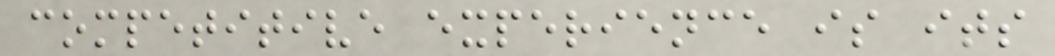competitive experience is its
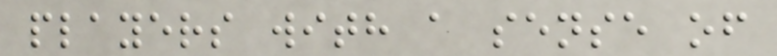players with a sense of
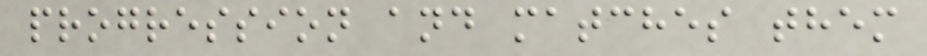progression and matches them
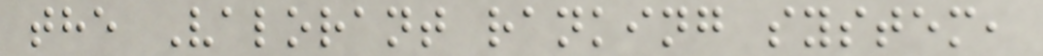the Valorant ranking system,
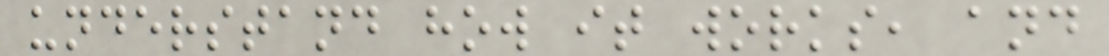understand how it works, and
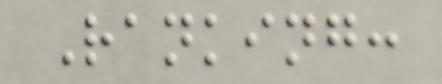Ranking:
